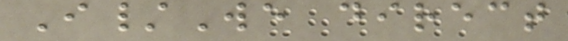I/We direct
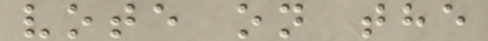vote on the
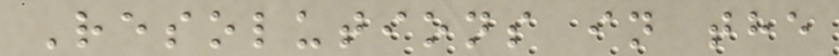Resolutions in the
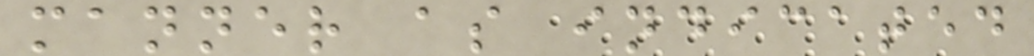manner as indicated
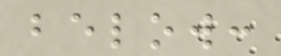below:
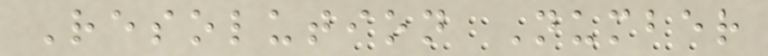Resolution Number
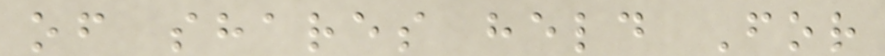of shares held For
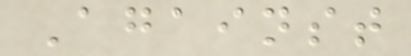Against
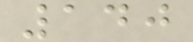140
